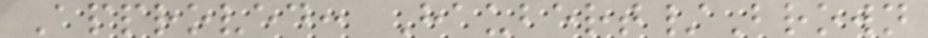Approved: Haubert/Brown
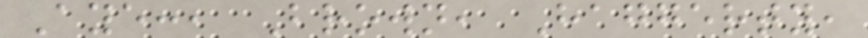Aye:, Brown, Haggerty,
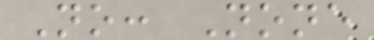No: None
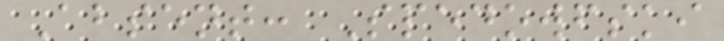Absent: Spedowfski
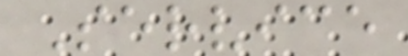Service
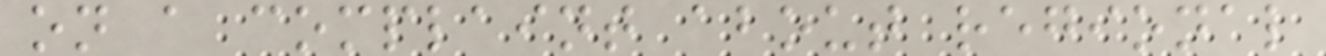on a complaint about regional
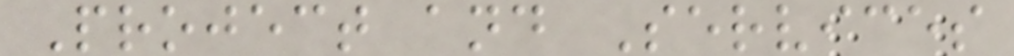Project and Services
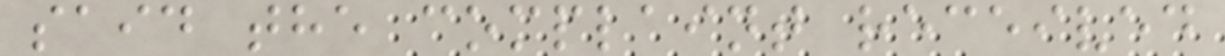said the complaint received
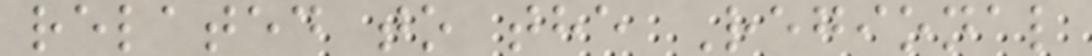related to the Regional
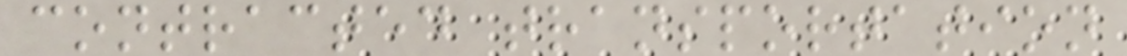contracted transportation
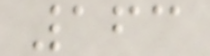163
